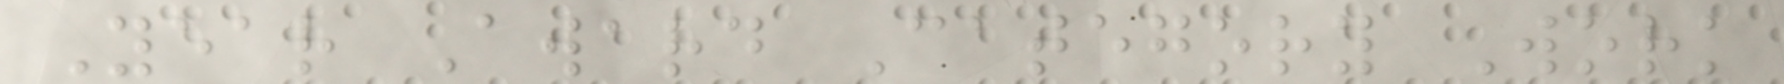Year Award Category Work
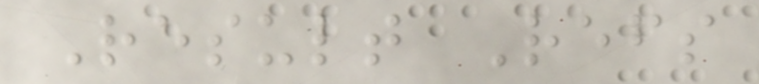Result Refs
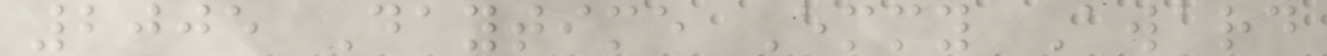2005 Daytime Emmy Award
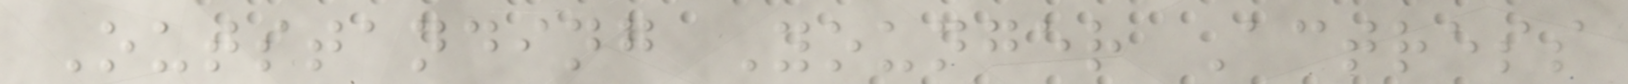Outstanding Younger Actress
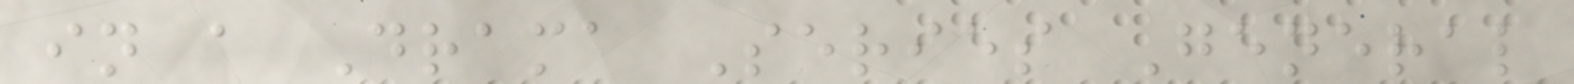in a Drama Series General
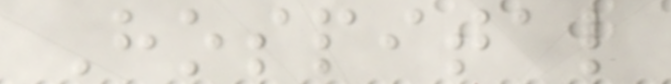Hospital
